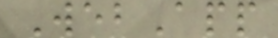WebApp
